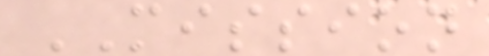MISSION
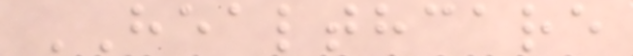HEALTHCARE
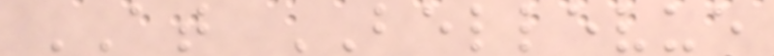AT BELLEVUE
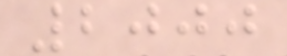2000
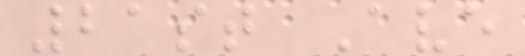21st Ave
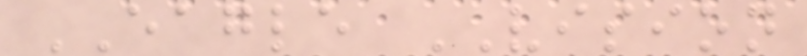EAGLE VISION
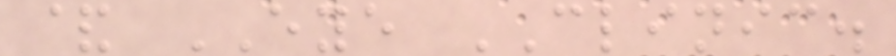& EYE CLINIC.
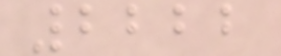2222
